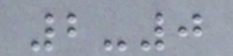2-0
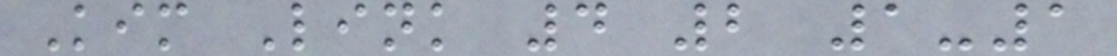Kim Link 4 2 1-1
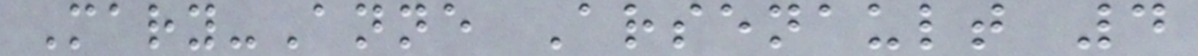Mary-Anne Arsenault 4
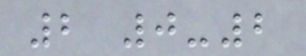2 0-2
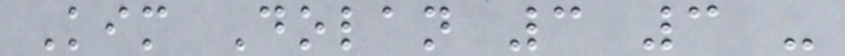Kim Dolan 3 3 -
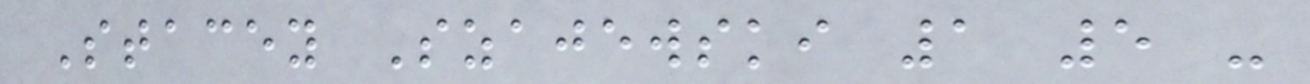Stacey Szajewski 1 5 -
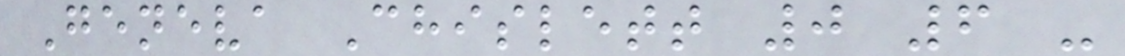Geneva Chislett 0 6 -
